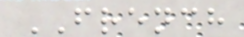FRENCH
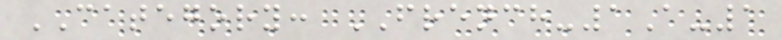CATEGORY: FRENCH-1A-1
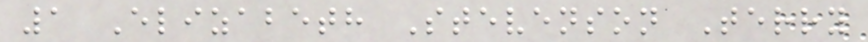1 Elizabeth Stevenson Terry
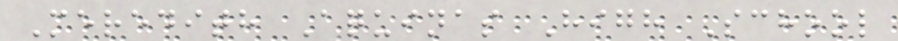Meredith Aquinas High School
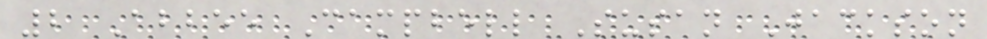2 Abbee Campbell Susan Jackson
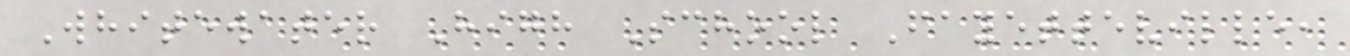Whitewater High School Fayetteville,
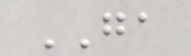GA
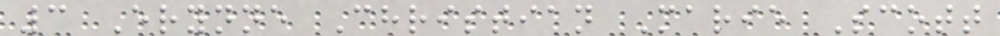3 Erynne Christian Marie Scott
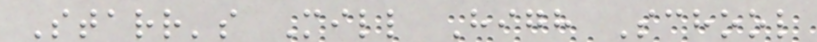Starr's Mill High School
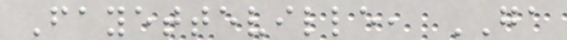Fayetteville, GA
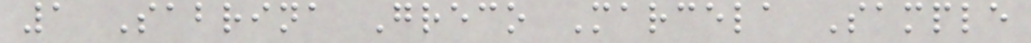1 Sabrina Greco Marcela Sample
